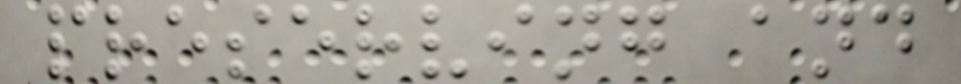preserving and
